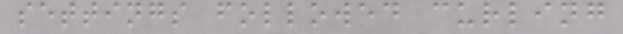settings followed curling
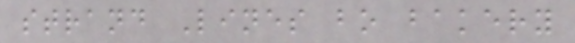strand Lines bo bakery
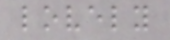lovely
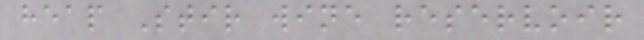heap Stir wine reservoir
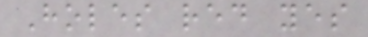Holes red yes
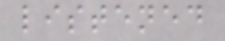listened
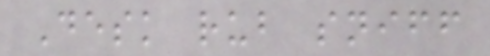Desk rub sniff
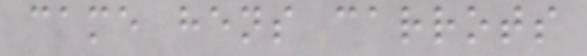came hens carrots
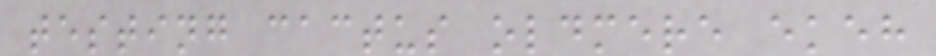testing cactus oldmere ekeh
